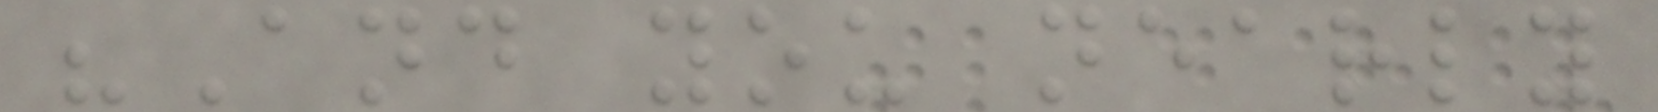"And you nearly
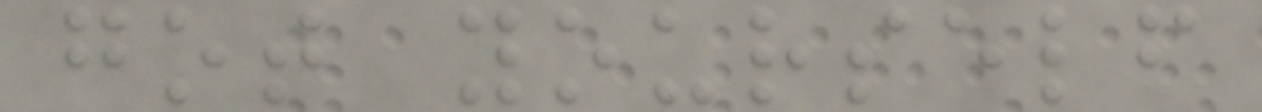got yourself
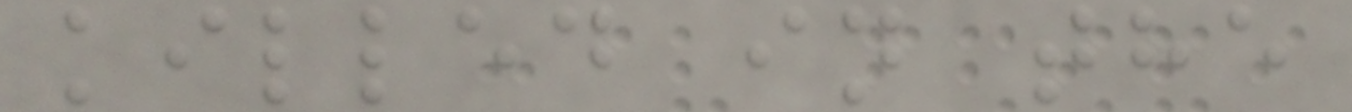killed in the
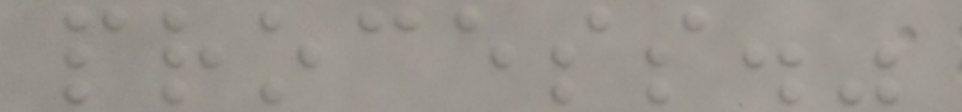process."
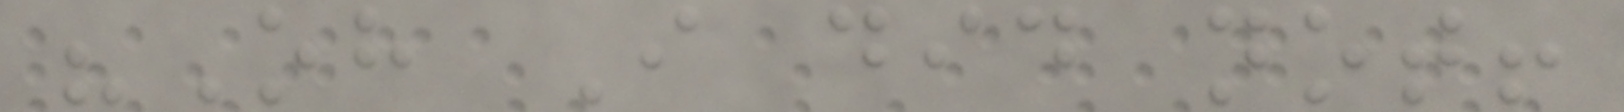"Oh I did not!
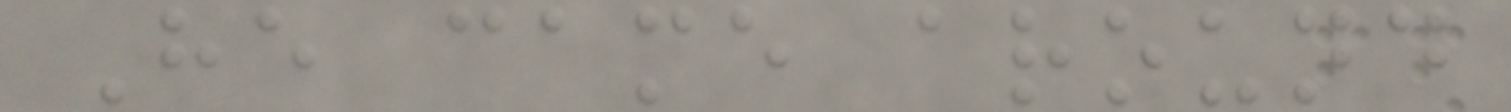He came around
